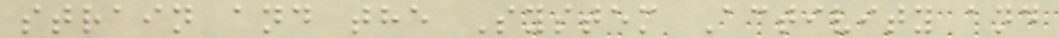strain and the System Activity and
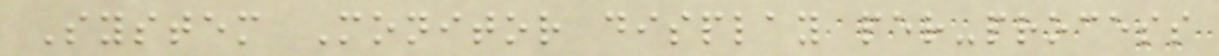System Monitor display per-process
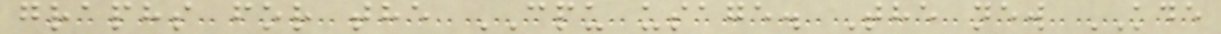graphs for the CPU usage. The new KDE
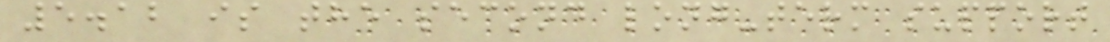5.12 is the second long-term support
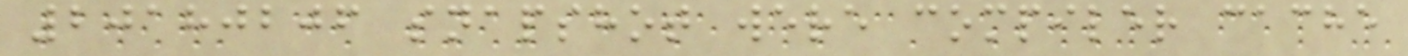20180206 snapshot were compiler cache
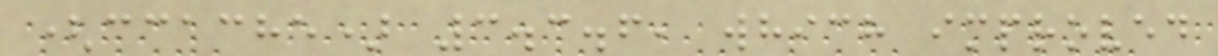(ccache) 3.3.6, which improved
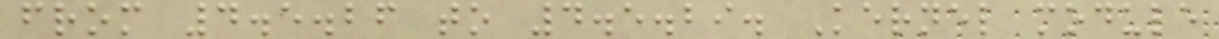from 4.5.26 to 4.5.29. Kernel module
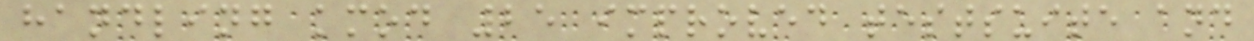handling kmod 25 improved testsuite and
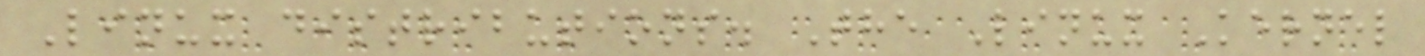Linux distributions. The Linux Kernel
